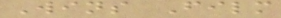Wins Film
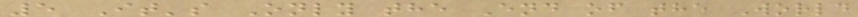5 It's Only the End of the World
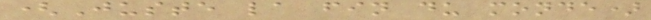(Juste la fin du monde)
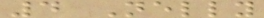4 Nelly
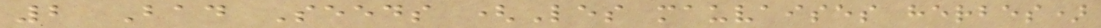2 Bad Seeds (Les mauvaises herbes)
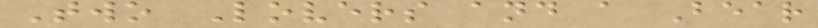Two Lovers and a Bear
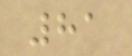81
